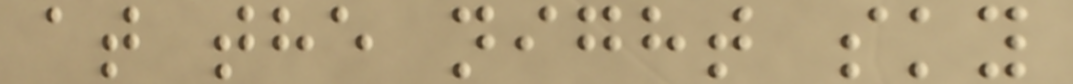at the night sky
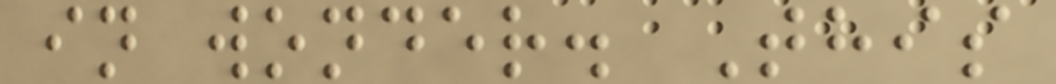in wonder. This
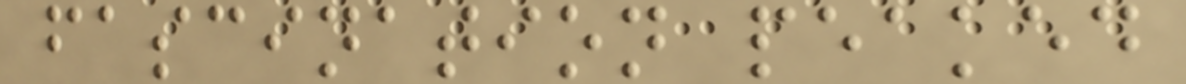fascination peaked
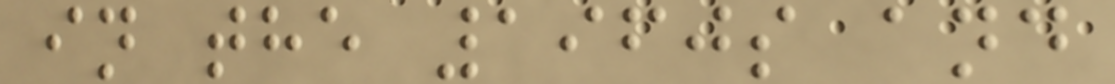in the 1960s and
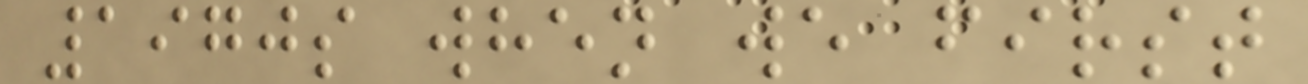1970s when we first
